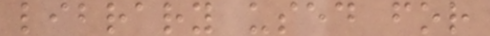library used for
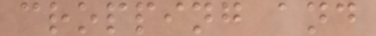cropping and
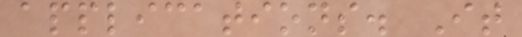applications. It
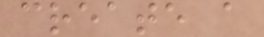create a
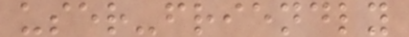user-friendly
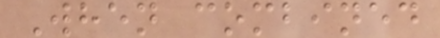When combined
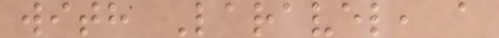with Laravel, a
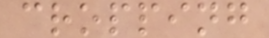cropping
